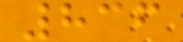836
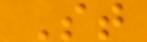St
